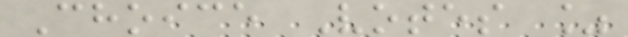Choice Votes %
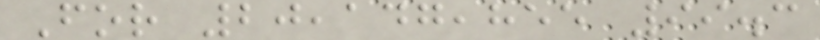For 20,147,855 99.3
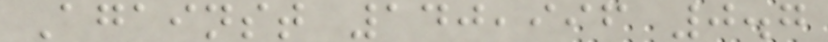Against 140,996 0.7
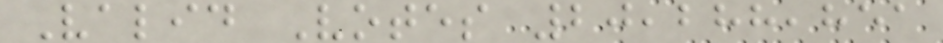Valid Votes 20,288,851
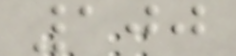100
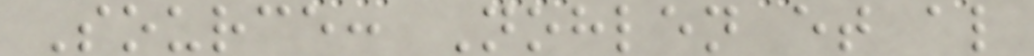Source: Nohlen et al
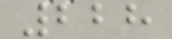228
